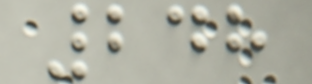248
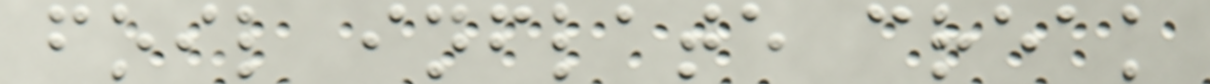foil inflate creak
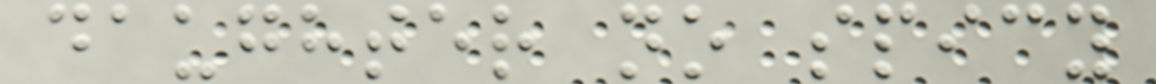daughter no spicy
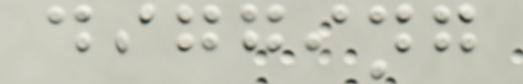digging
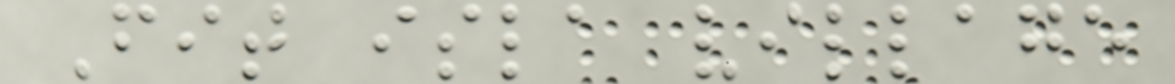Fit isla village
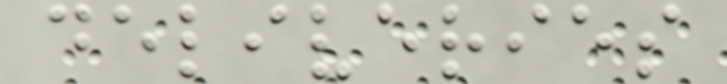deliveries
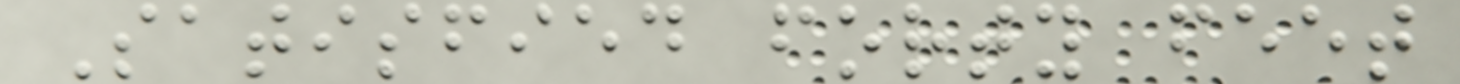Satisfied forty feet
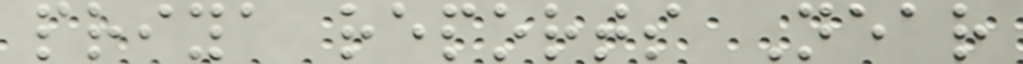priya reports Near
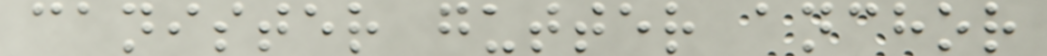canister gutter anchor
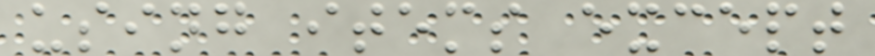using items except
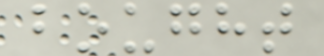bought
